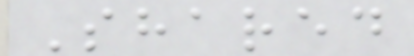Shared
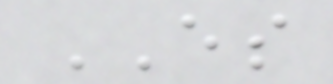ES
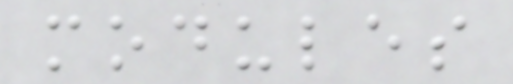modules
